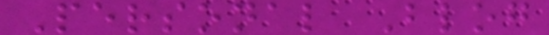Personal Blog
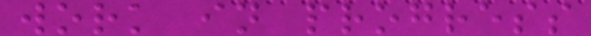work in progress
